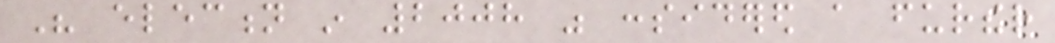His election in 2008 was considered a further
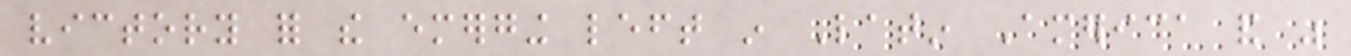victory for the emerging left in Latin America and was
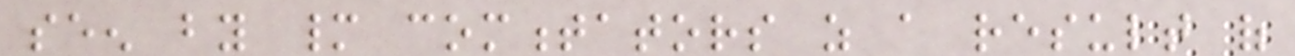seen by many commentators as a result of
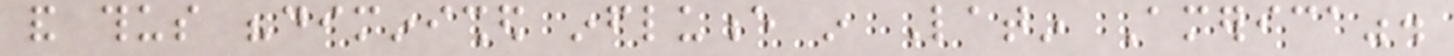and thus "diminished influence in Latin America".
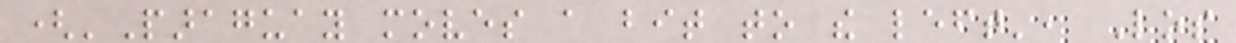('Paraguay moves a bit to the left', Los
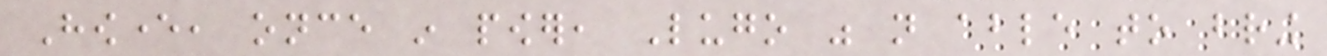However, once in power, Lugo was not able to bring
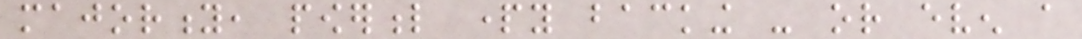majority, powerful party backing - or even a
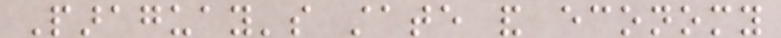Paraguay's state and economy
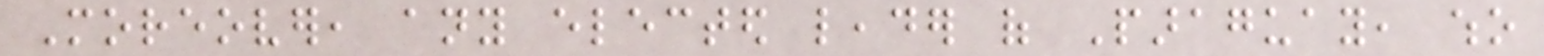Moreover, any elected leader of Paraguay, who
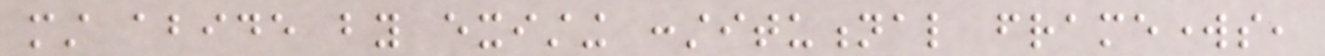must abide by existing constitutional frameworks,
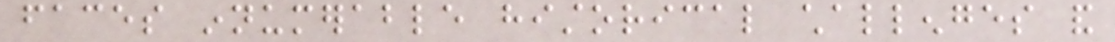faces innumerable historical challenges and
